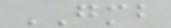GMB
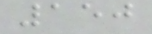150
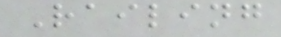Railing
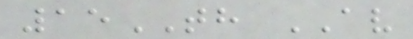15TH AV
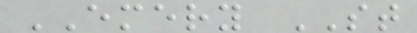EMERY ST
